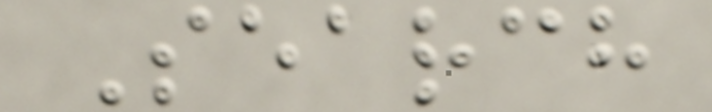Search
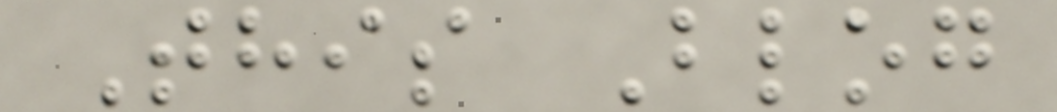This Blog
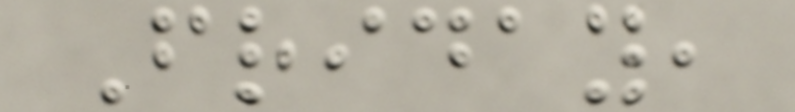Friday,
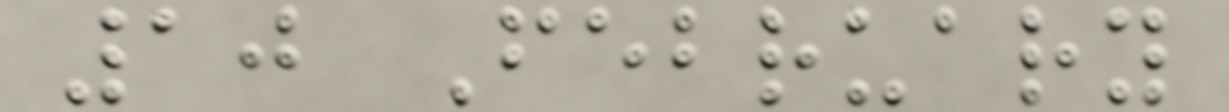10 February
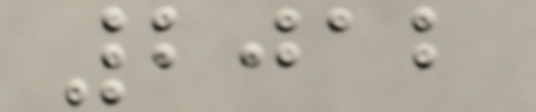2012
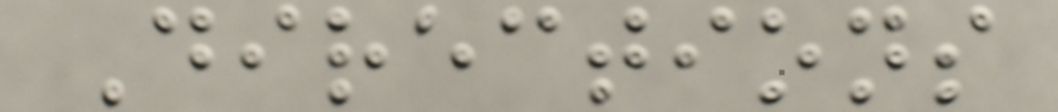Directions
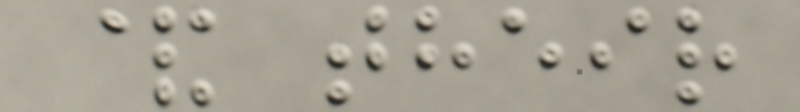& their
